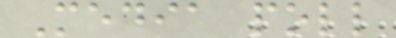Media poll
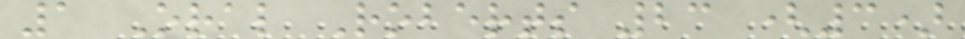1 Oral Roberts 23 (3)
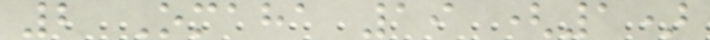2 Omaha 19 (1)
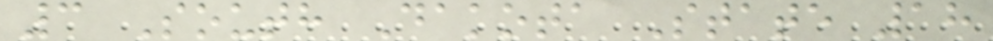3 South Dakota State 18
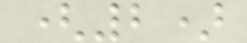(2)
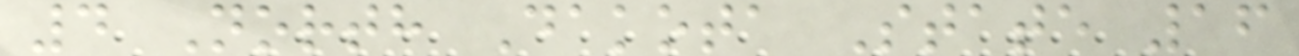4 North Dakota State 16
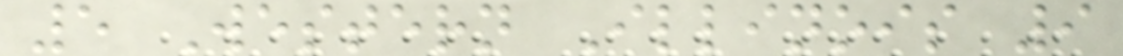5 Western Illinois 9
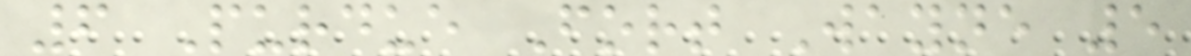6 Purdue Fort Wayne 5
